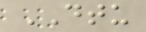DTU
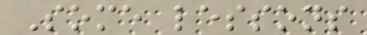Some lessons
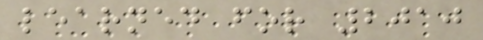learned for 2010
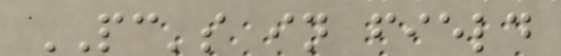PC's in field
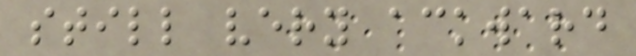still very ackward
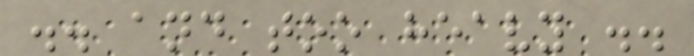.. and too heavy ..
